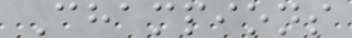Champions
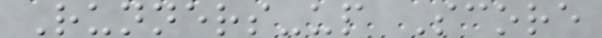Runners-up Score
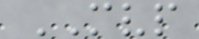MVP
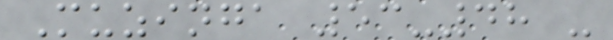Muzinga 53-48 -
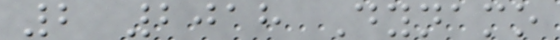2 2018 Dynamo
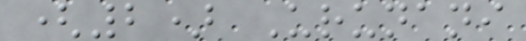(2) Urunani
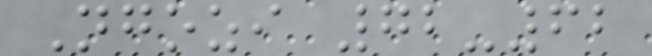Ngozi 72-62
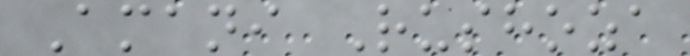Amani Rushoza
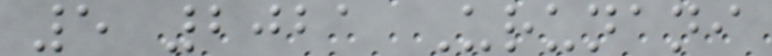5 2021 Urunani
